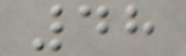48
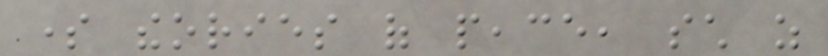some theories of peace, such as
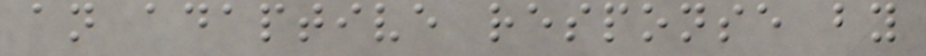an adaptive response by
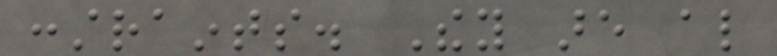constraints. They are also
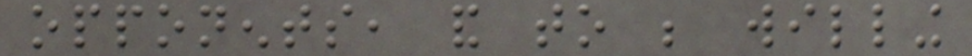opponents, and to be willing
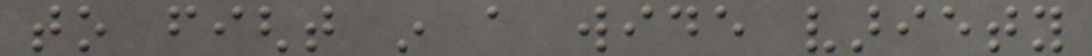to fight in a wide variety
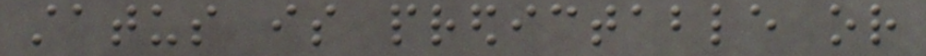status is predictable or
